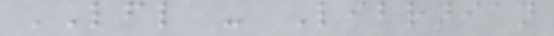LFL - Librarian
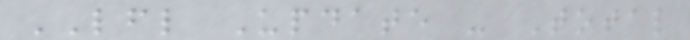LFL Update - Total
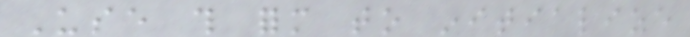Use this form to initialize
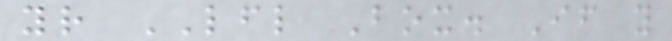your LFL Box. If you
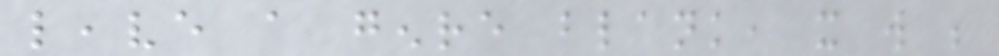leave a genre blank, it will be
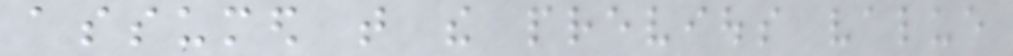assumed that the previous value
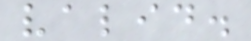valid.
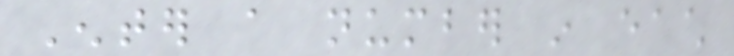Enter a number in each
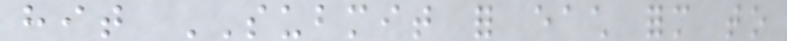hit SUBMIT for each form to
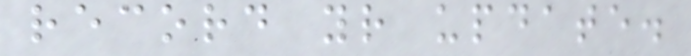record your update.
